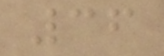36
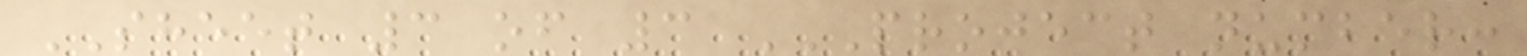SHEET 3 of 3 PROJECT NUMBER:
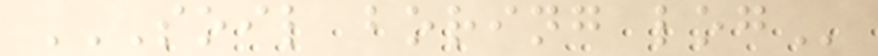SOIL BORING LOG
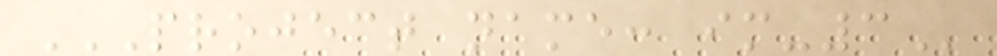PROJECT NAME: IM-3
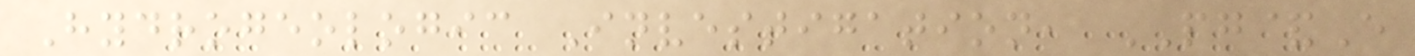Hydrogeologic Investigation, PG&E
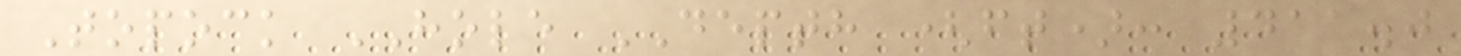Topock HOLE DEPTH (ft): 411.0
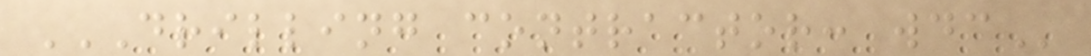DRILLING CONTRACTOR: WDC
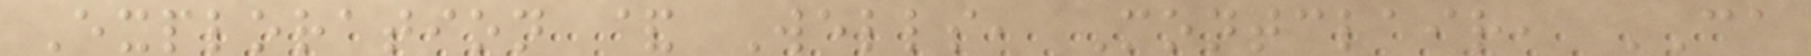Exploration & Wells, Montclair, CA
